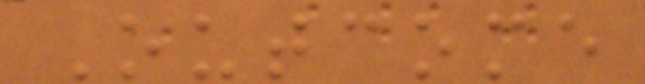Outcome
